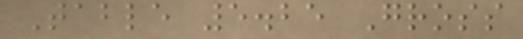Table 5.25 Gross
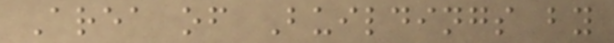Area of Buildings by
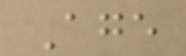Age
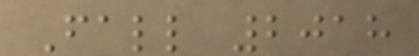Fall 2018
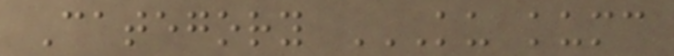Category KU KUMC
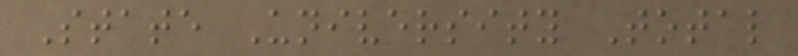State University Total
